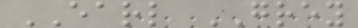EARL GREY
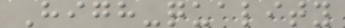High-quality
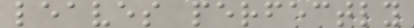leaves perfectly
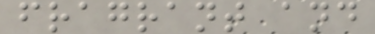fragrant and
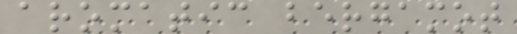aromatic bergamot
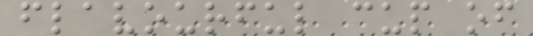flavourful cup of
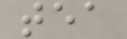tea
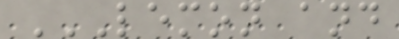LEMON AND
